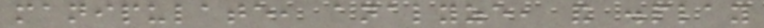manipulate, analyze, and display
